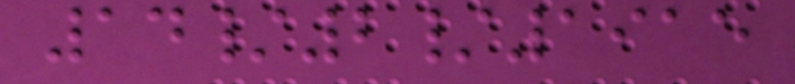14/2/1915
